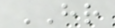HR
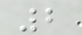2
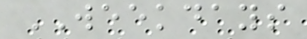WEEKDAYS
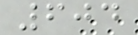604
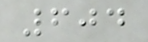604
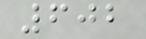602
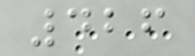426
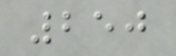250
